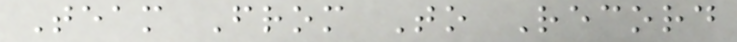Team From To Record
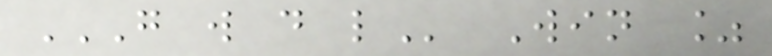G W D L Win %
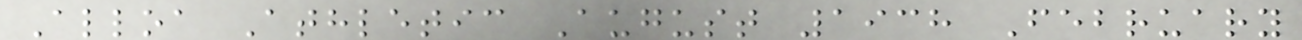Alloa Athletic August 1938 February
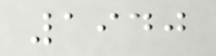1940
